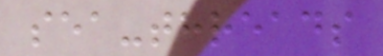sea-threads
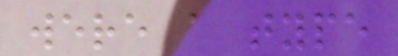were a type
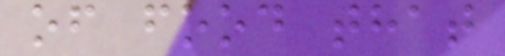of food that
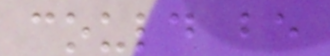could be
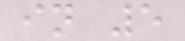in 5
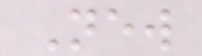New
